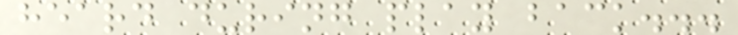heard during play back...
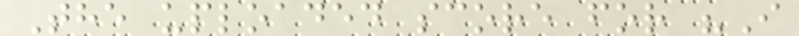The uploaded score for "I
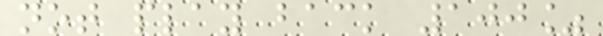not play back 100%
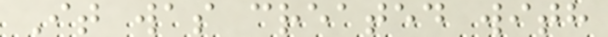It was created with
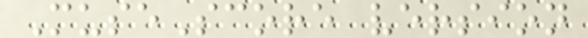MuseScore version
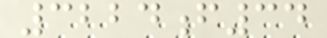3224f34
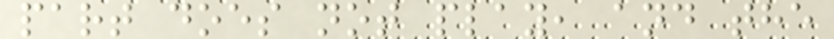part does not play, and the
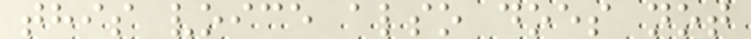this voice also does not
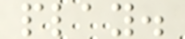play.
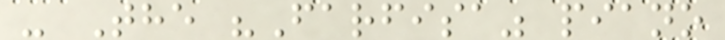- The "Farfisa" piano
